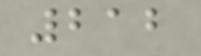212
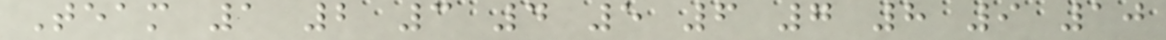Team 1 2 3 4 5 6 7 8 9 10
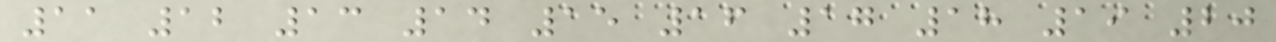11 12 13 14 15 16 17 18 19 20
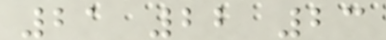21 22 23
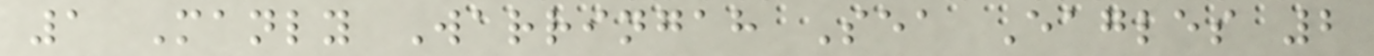1 Manly Warringah Sea Eagles 2
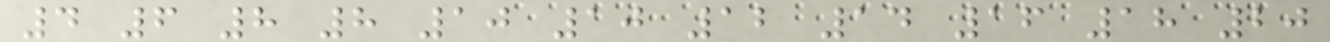4 6 8 8 10 10 12 14 16 18 20
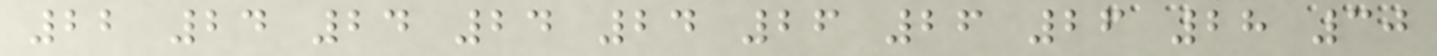22 24 24 24 24 26 26 26 28 30
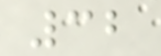32
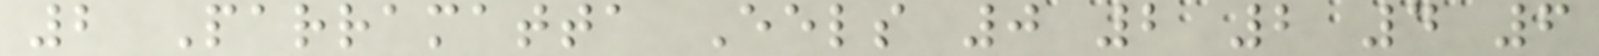2 Parramatta Eels 0 2 2 4 6
